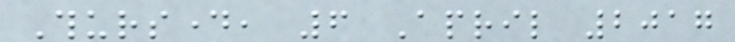Thursday, 6 April 2017
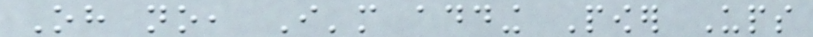Oh no, I'm adding Power Ups
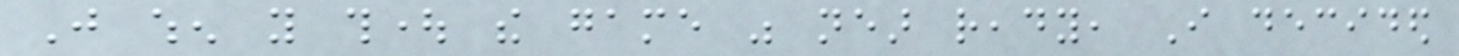Just when you thought the game was near ready, I decided
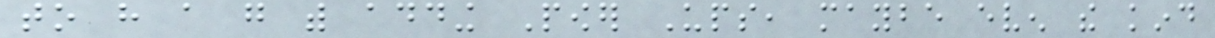to have a go with adding Power Ups, maybe even the kind
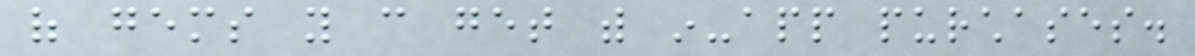of gems you can get with in-app purchases.
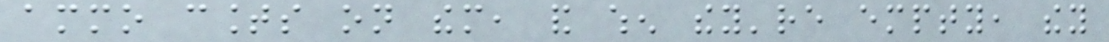ammo counts on them, and when they're empty, they
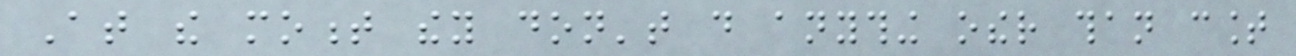At the moment they don't do anything other than count
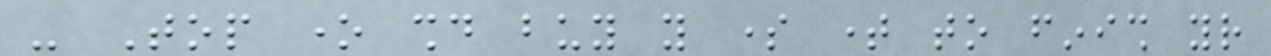- Top one should buy you some time to finish your
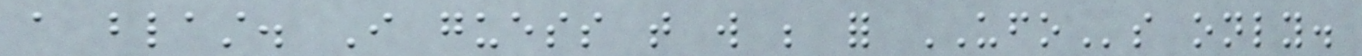a blast. I guess that will be for UFOs only.
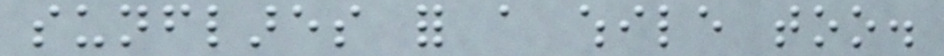sunflares for a while too.
